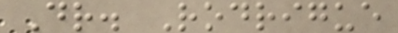Dr. Rodrigue
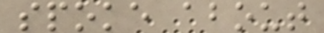spoke about
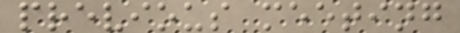previous meeting
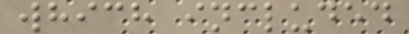which included
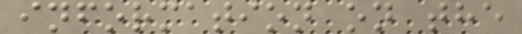information on the
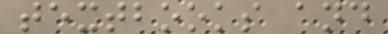textbooks and
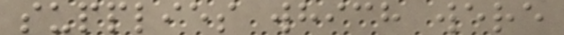supplies which were
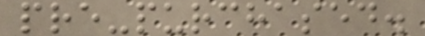pre-purchased.
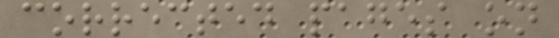corrected pages on
